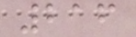216
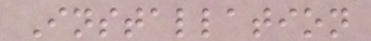Installation
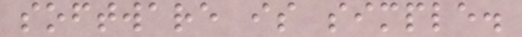software is simple.
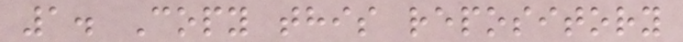1. Copy this repository
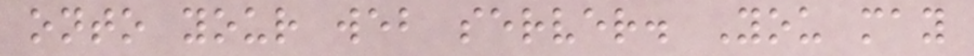onto your web server. You may
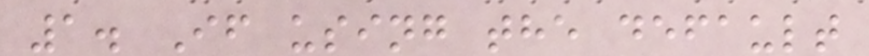1. If using the default
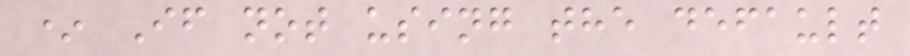* If not using the default
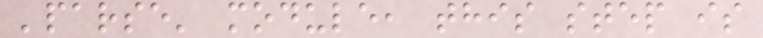'parse' module, this step is
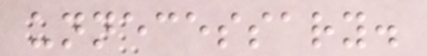unnecessary.
